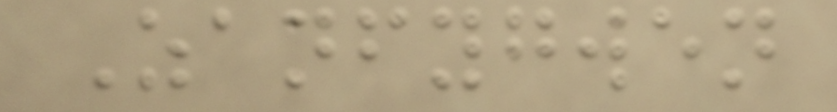Zanfygwen
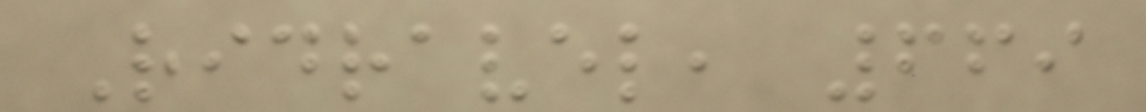Ridravel, 669
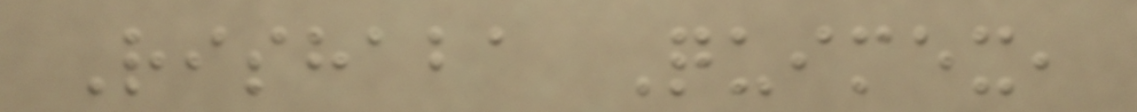Rishaba Quimex,
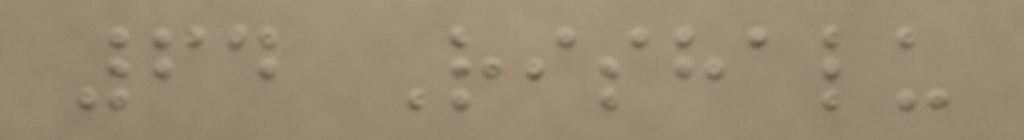64 Rishalu
